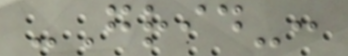-Grid-:
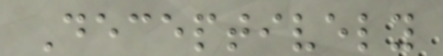Deceptively
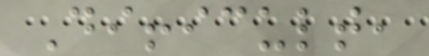Difficult,
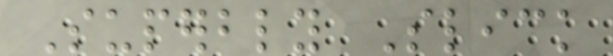Superbly Slick
